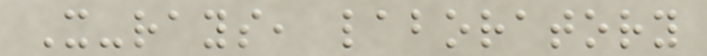X-rays, laboratory
